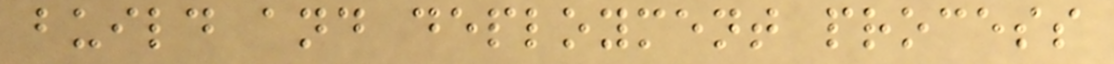build and deployment process
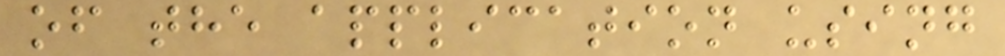of the application using
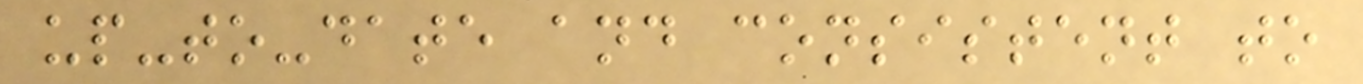up-to-date and consistent to
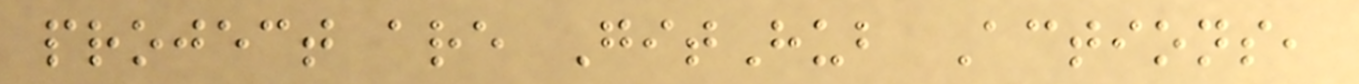project are GitHub Actions,
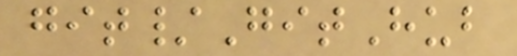git/GitHub
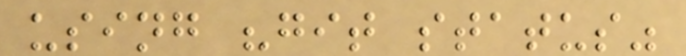using "git status"
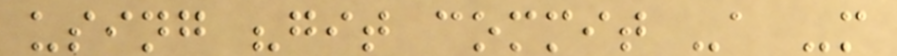using "git commit -a -m
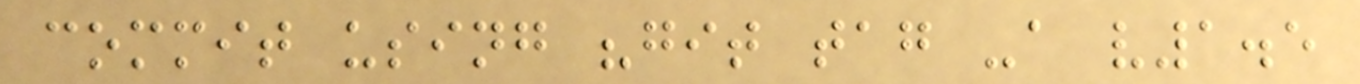commit using "git tag -a v1.5
